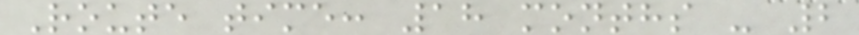Route time: 18 months - 2
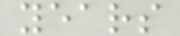years
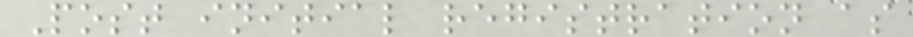Post initial registration as
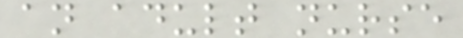an adult nurse
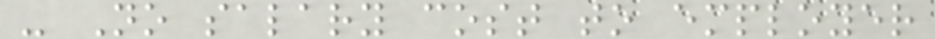- No salary cost to employer
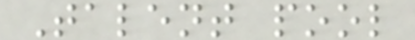Talent pool
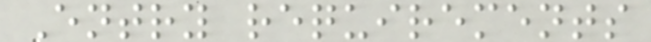Entry requirements
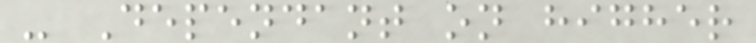- Dependant on higher
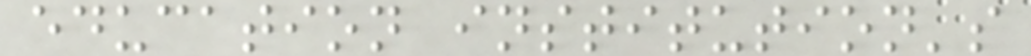education institution's
